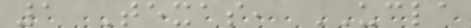1 Texas, UCLA
